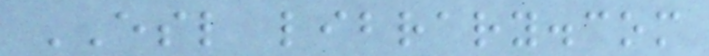ESL library.com
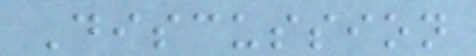Discussion
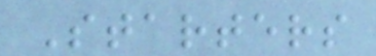Starters
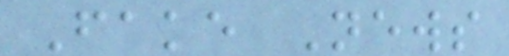Fake News
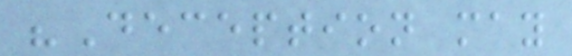"Deception may
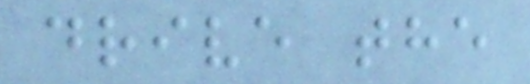drive the
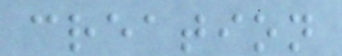creation
